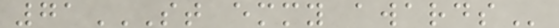71ST EMMY AWARDS
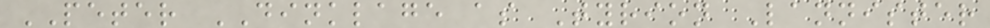PETER DINKLAGE as Tyrion Lannister
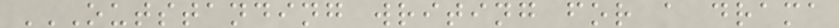OUTSTANDING WRITING FOR A DRAMA
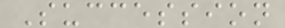Succession
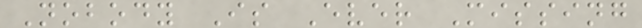Nobody Is Ever Missing
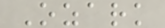Ozark
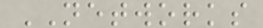NETWORKS
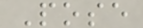Pose
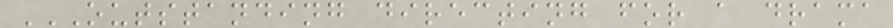OUTSTANDING DIRECTING FOR A DRAMA
